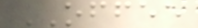OFFEE
